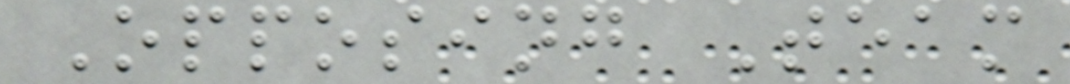Opposing Team
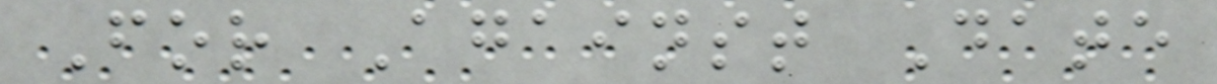For Against Date
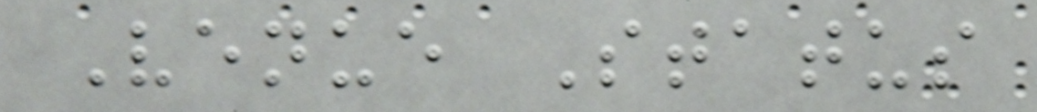Venue Status
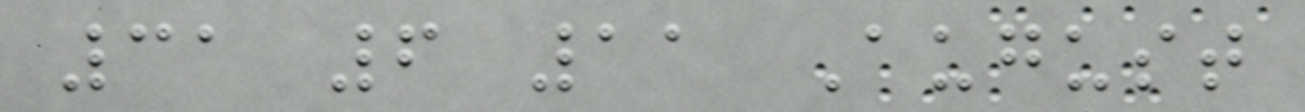31 6 11 August
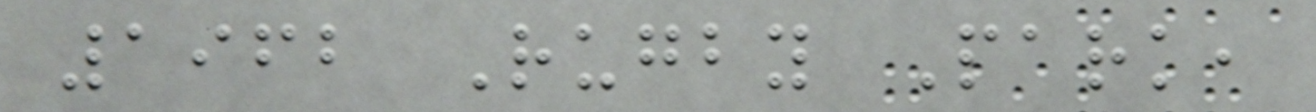1962 Rugby Park,
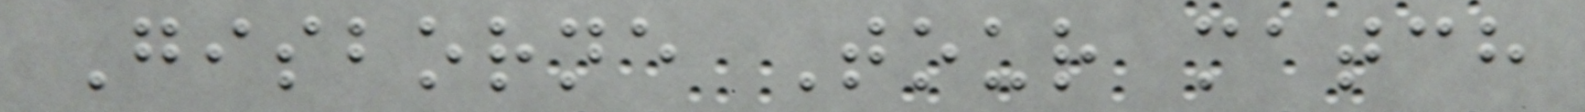Gisborne Tour match
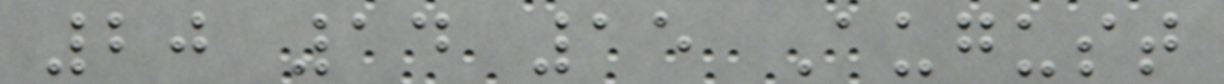20 14 15 August
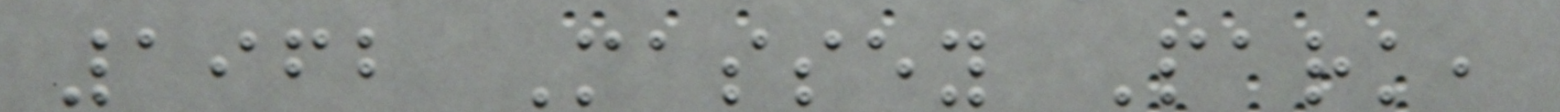1962 Massey Park,
